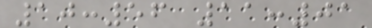10:56 11:01
